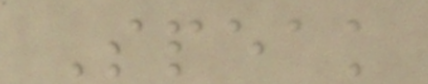Speak
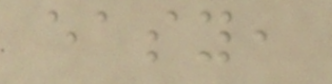easy,
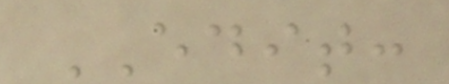EDIT:
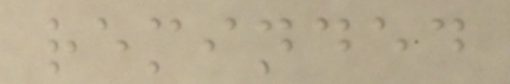reminded
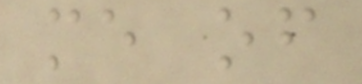me of
